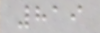819
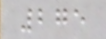275
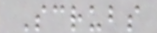Scrubs
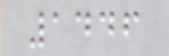1446
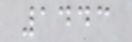1443
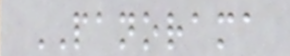PANORAMA
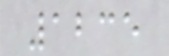1235
